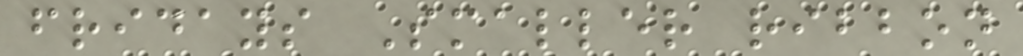fridays Smaller ribbon
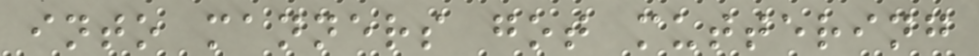into manners got muttering
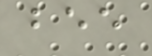bee
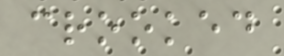crooked
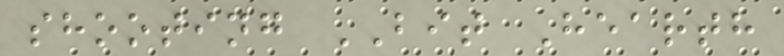shooting BIT Hearth
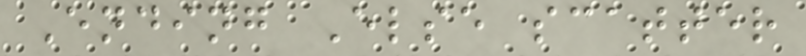Ending Else scatter
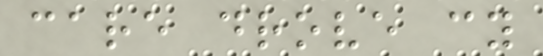care drove cy
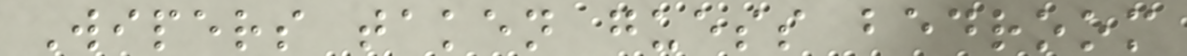Wipers taken guess bedroom
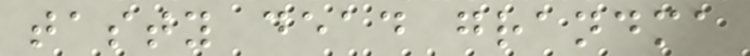tasty dead grandma
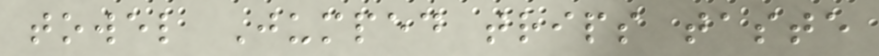towel Jumped trips taste
